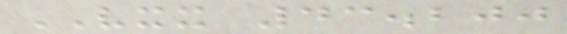VXX 43.200
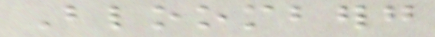Bloomberg
